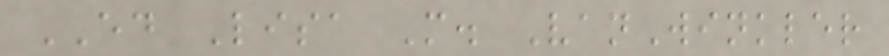ED Lisa M. VanWinkler
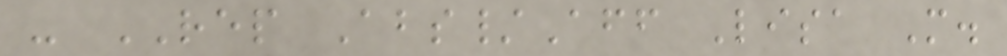- REP Abs/Aff Lisa M.
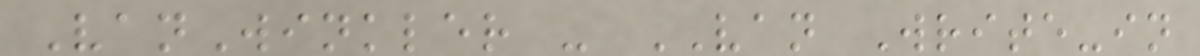VanWinkler - VAN Write-in
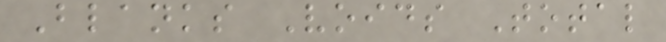Blanks Voids Total
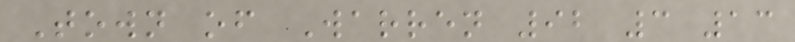Town of Warren 92 3 13
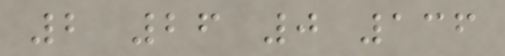2 26 0 136
